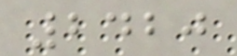2420
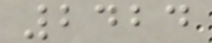2424
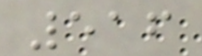516
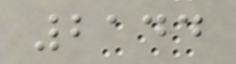2144
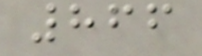866
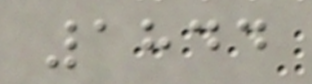1844
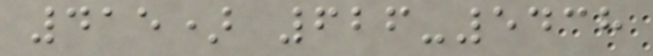415) 626-5438
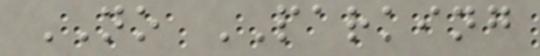NO PARKING
